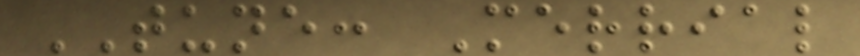TUNE: Merrial
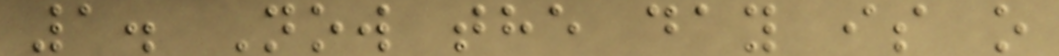1. Now the day is o
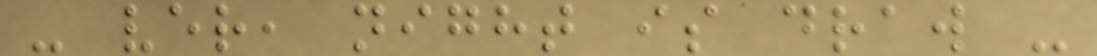- ver, night is draw -
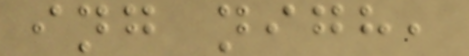ing nigh,
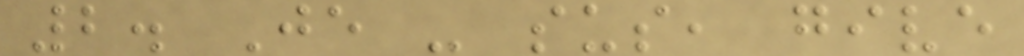2. Je - sus, give
